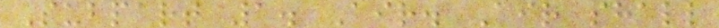Subpart 1. Air. Air shall
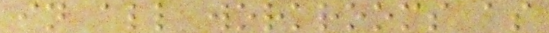in all workrooms as
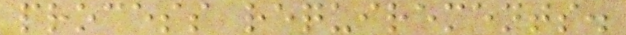process requirements.
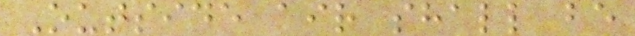Outside air shall be
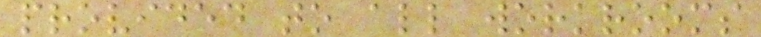provided to all workrooms
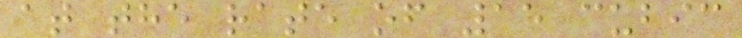at the rate of 15 cubic
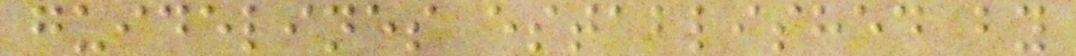guidelines established by
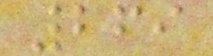269
